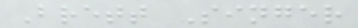Brett Singer
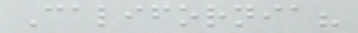California?
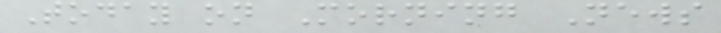Today on Morning News
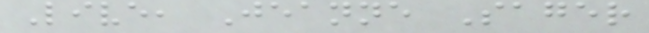Live, Jeanne Sager
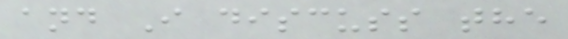and I discuss the
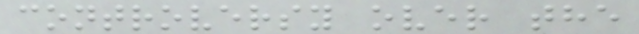controversy over the
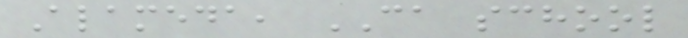Alameda, CA school
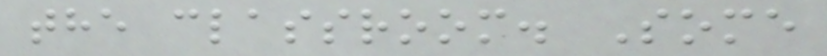the classroom. Some
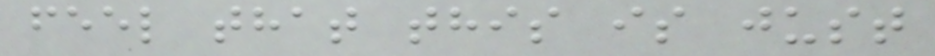feel that this is just
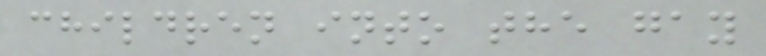children into the gay
